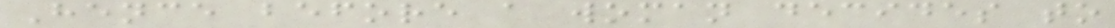Hence before a woman decides to
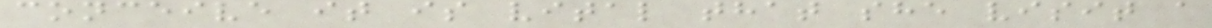conceive it is vital that she visit a
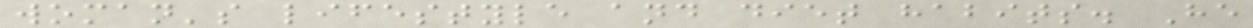woman's lifestyle and diet habits. He
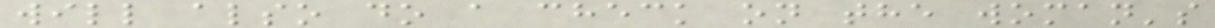will also do a check on the woman's
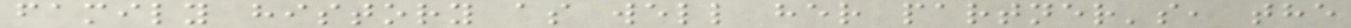family history as well her partner's, the
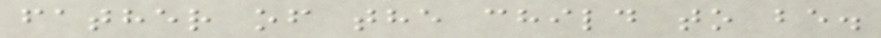father of the child to be.
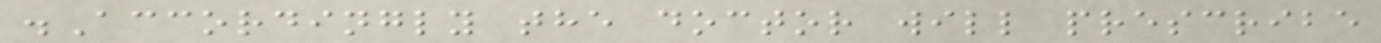.Accordingly the doctor will prescribe
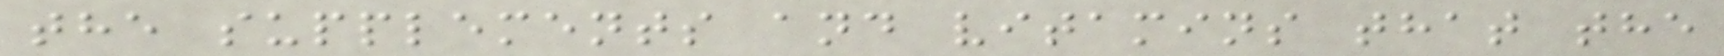the supplements and vitamins that the
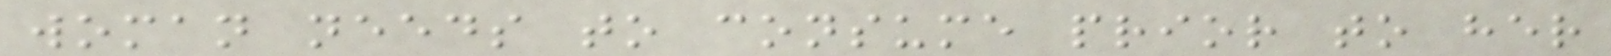woman needs to consume prior to her
